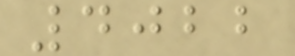4022
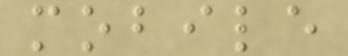mobile
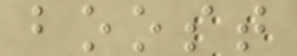boost
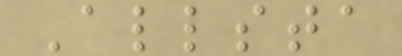Allsta
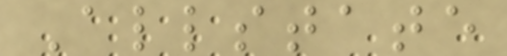Allstate
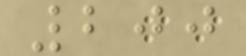200
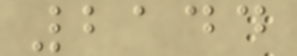2144
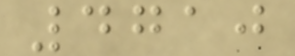4710
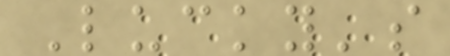Lucky's
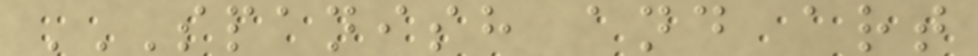SPANISH AND ART
